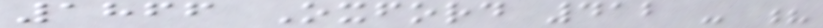1866 Oxford 412 - ?
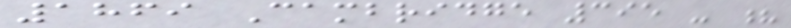1869 Cambridge 395 - ?
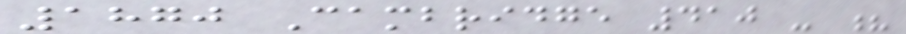1870 Cambridge 410 - ?
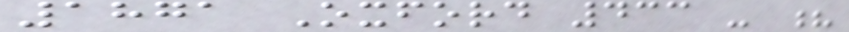1871 Oxford 433 - ?
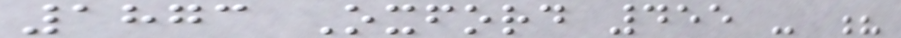1873 Oxford 455 - ?
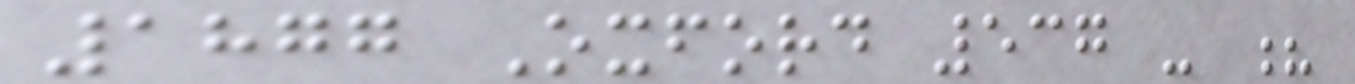1877 Oxford 537 - ?
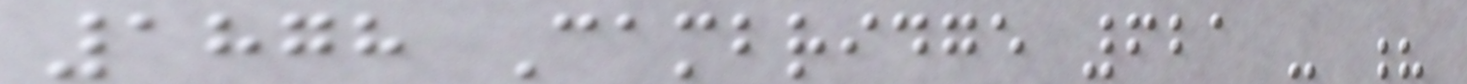1878 Cambridge 621 - ?
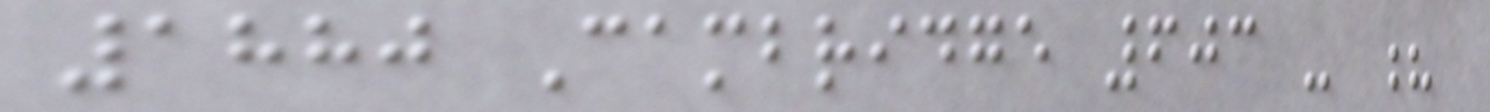1880 Cambridge 603 - ?
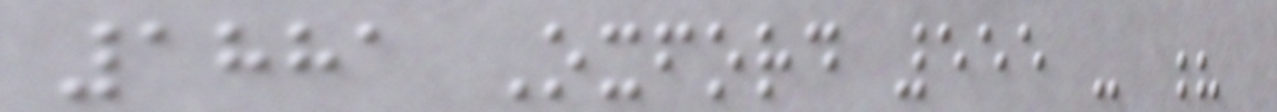1881 Oxford 555 - ?
